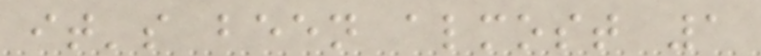it's been almost 1
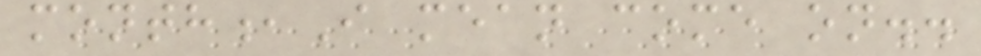month,I mean come on..
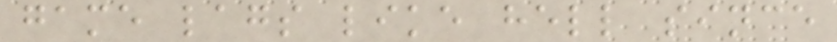game lags like hell since
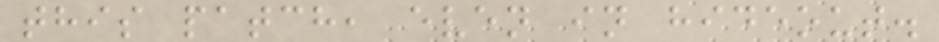this patch, even in hideout.
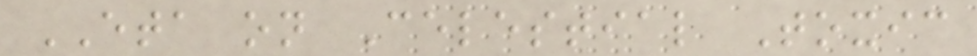ETA on Celestial Toxic
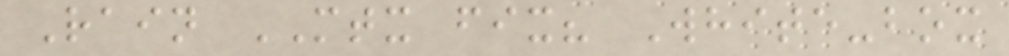Rain MTX fix? White-box
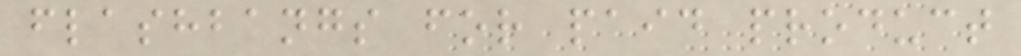flashbangs for paid product
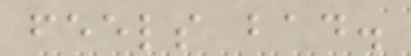feels bad.
